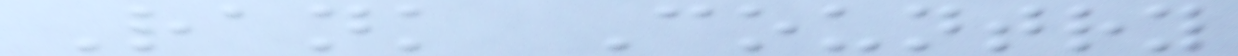Rank Country
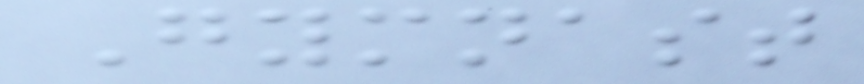Gymnast
